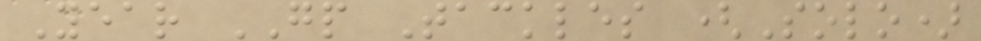Year GP Tackles (Solo)
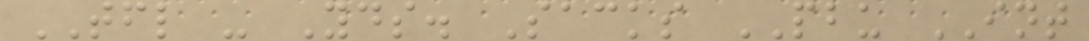TFL - Yds. Sacks PBU INT
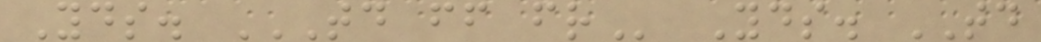Yds. TD FF FR Yds. TD
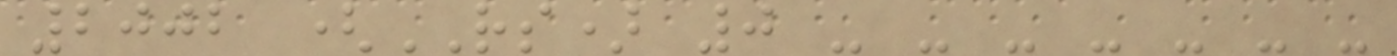2002 (RS) 0 - - - - - - -
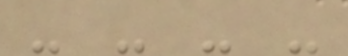- - - -
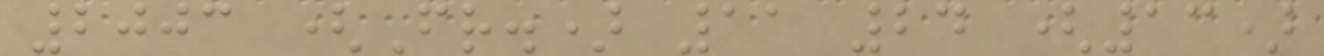2003 (Fr.) 11 24 (13)
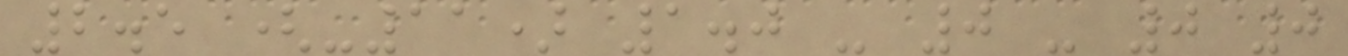2.5 (-11) 1.0 - 0 - 0 0
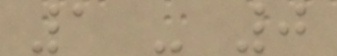1 - 0
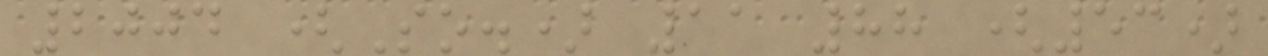2004 (So.) 11 88 (53)
